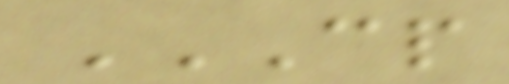CP
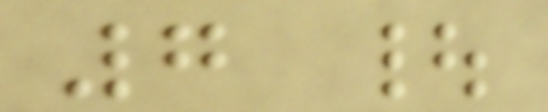7 |
